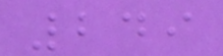249
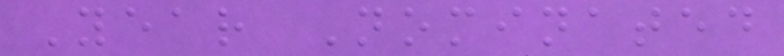Year Nominated
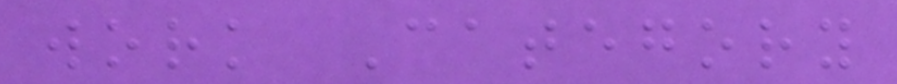work Category
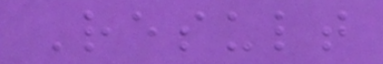Result
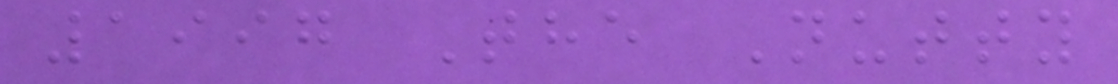1997 The Nutty
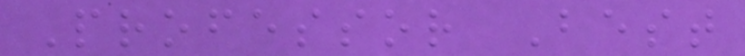Professor Best
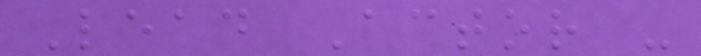Lead Actor -
